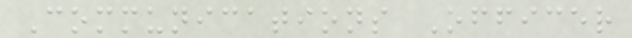Communications Officer
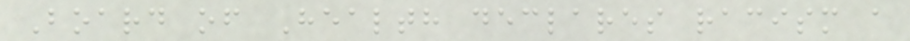Board of Health declares racism a
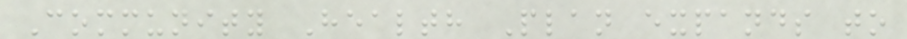Community Health Plan expands to
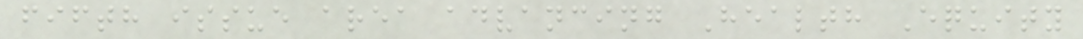fifth issue area advancing Health Equity
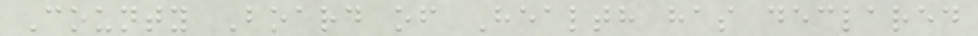County Board of Health has declared
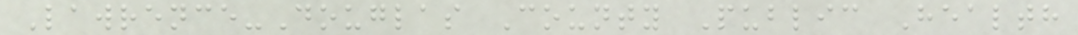Lawrence-Douglas County Public Health
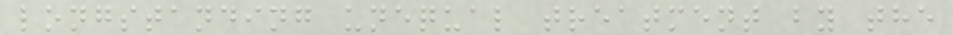longstanding unequal treatment by the
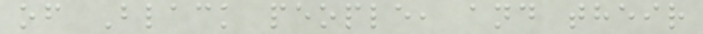of Black people, and their
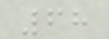68
